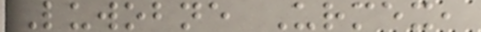Luwobne Urmex,
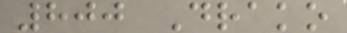800 Drako
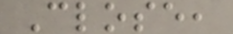Close,
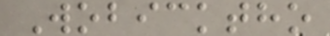Wobicktho
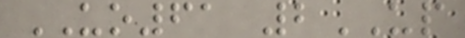UO61 2UP
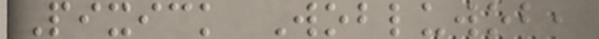Pixick Wobluwob,
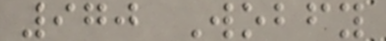970 Wobfy
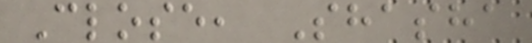Close, Shasha
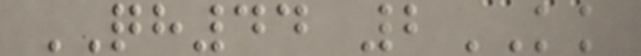QH44 2KK
